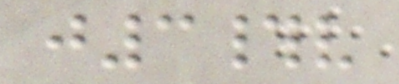j3#v
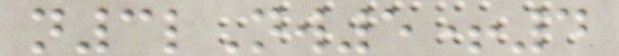n3lNw5+4
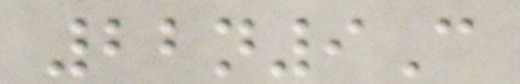22n9C
